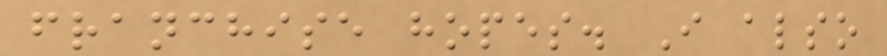franchise hopes. I also
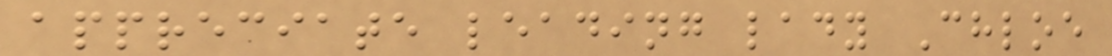appreciate leading lady Chloe
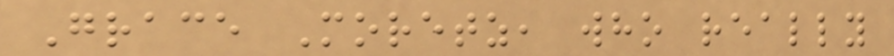Grace Moretz, who really
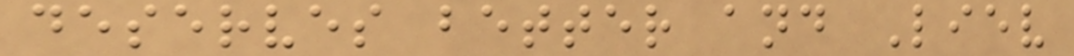deserves better and Liev
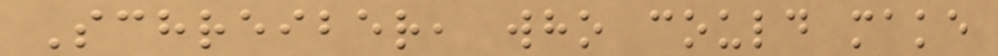Schreiber, who could make
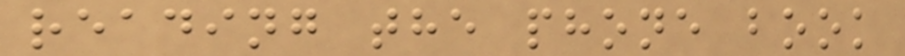reading the phone book
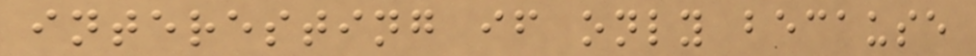interesting if only because
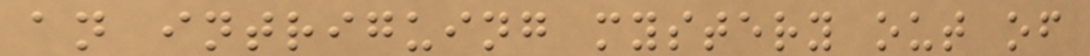an intriguing mystery out of
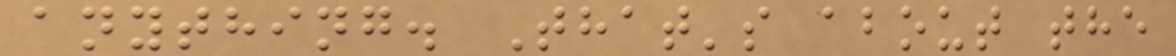anything. That's about the
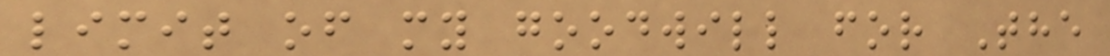limit of my goodwill for The
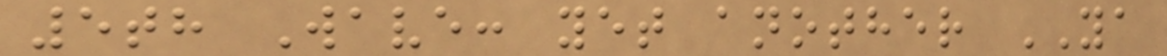5th Wave: yet another YA
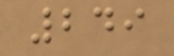249
